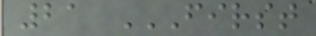21 FIRST
